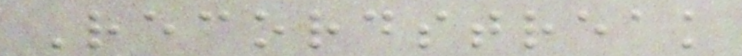Recordstreak
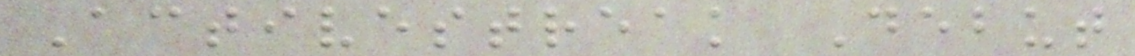Activestreak Debut
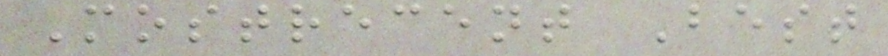Mostrecent Best
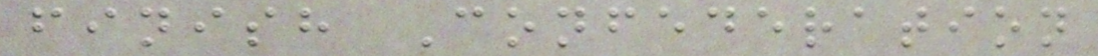finish Confederation
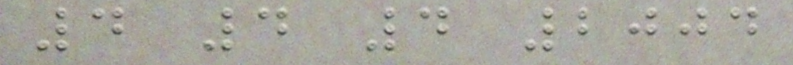4 4 4 2004
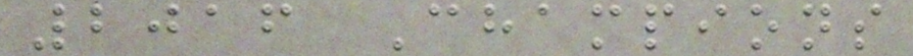2016 Champions
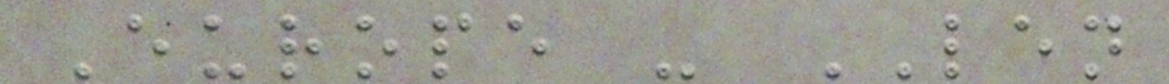Europe - LEN
